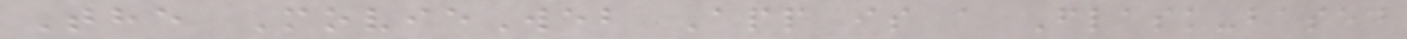The MovieWeb App is a Flask-based
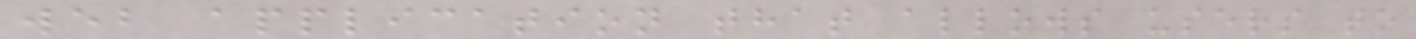web application that allows users to
